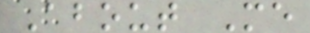About Me
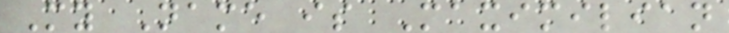My Name is Maximilian
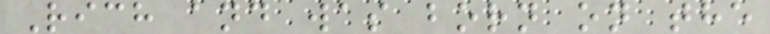Rich and was born on the
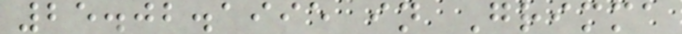25.02.1995 in Grimma
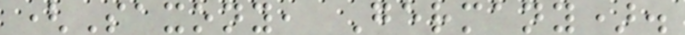(Saxony, Germany).
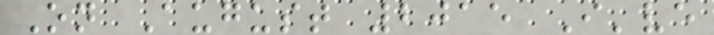On August 2015 I've
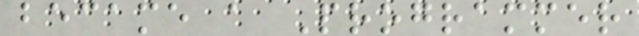became a Programmer
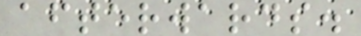afterwards.
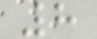8
